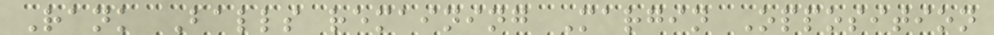Rank Balls remaining Margin Opposition
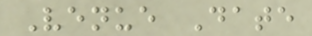Venue Date
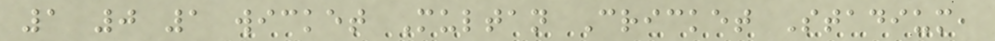1 0 1 wicket Multan Cricket Stadium,
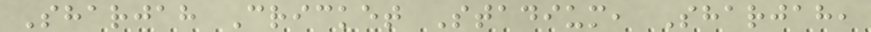Sharjah Cricket Stadium, Sharjah,
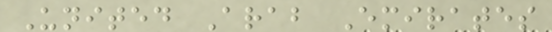United Arab Emirates
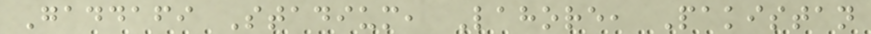Gaddafi Stadium, Lahore, Pakistan
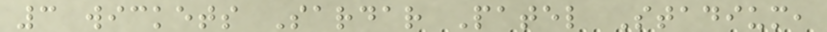3 wickets Sardar Patel Stadium,
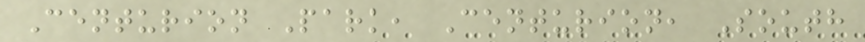Centurion Park, Centurion, South
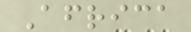Africa
